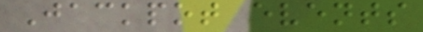Jackpot events
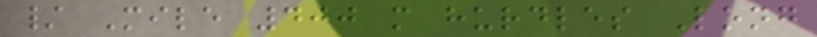/ Mile 400 m hurdles Long
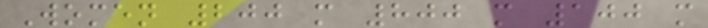Women 200 m 800 m 100 m
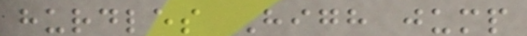hurdles High jump
